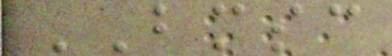BMSC
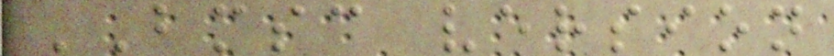BMSC version
